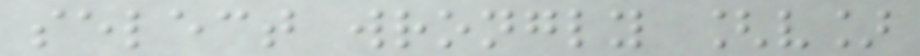select wrongly [v]
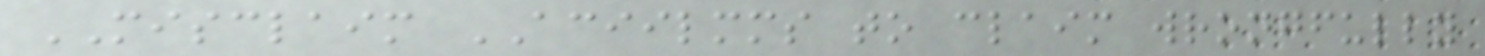MISCLAIM ACIILMMS to claim wrongfully
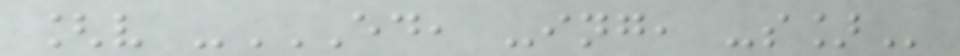[v -ED, -ING, -S]
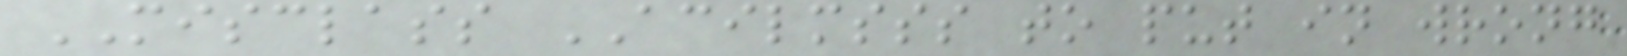MISCLASS ACILMSSS to put in wrong
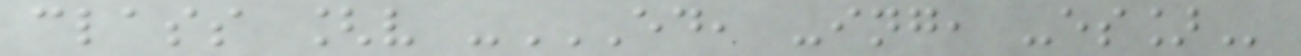class [v -ED, -ING, -ES]
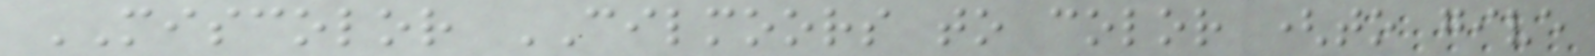MISCOLOR CILMOORS to color (to give
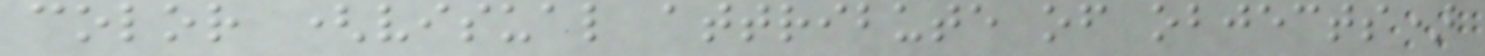color (visual attribute of objects)
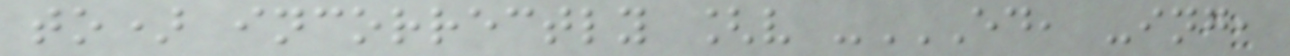to) incorrectly [v -ED, -ING,
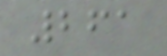261
